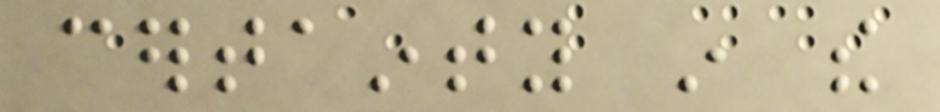certainty in the
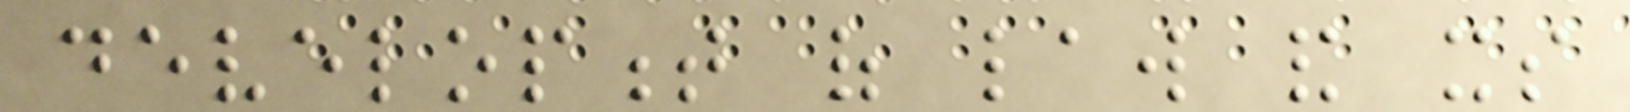development of law and its
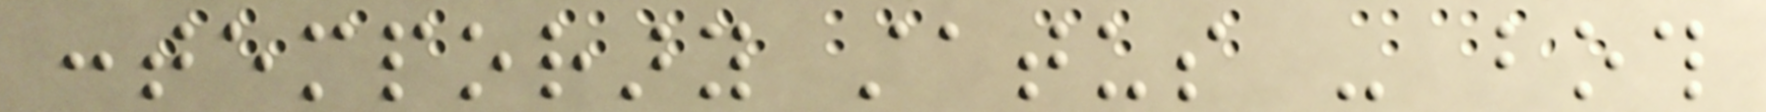contemporary status - both
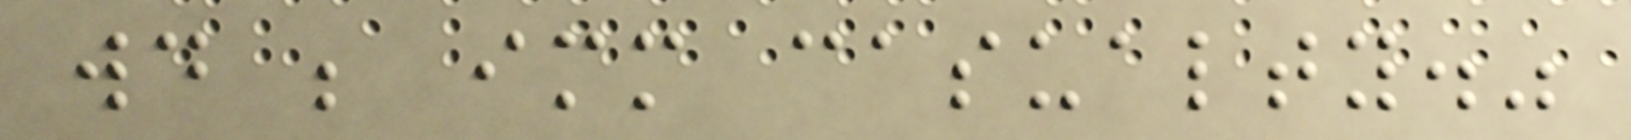would be immediate casualty."
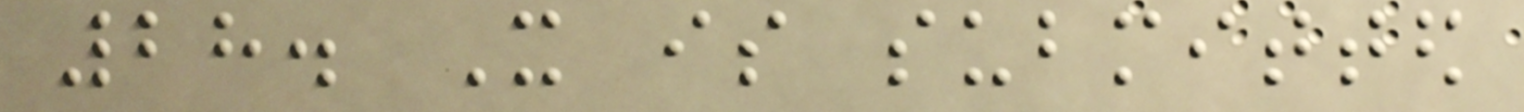28. It is submitted
